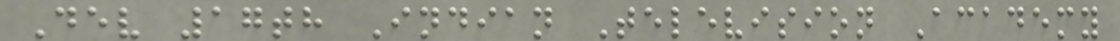Dev 17th Indian Television Academy
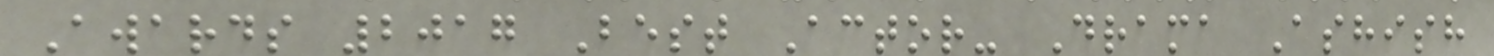Awards 2017 Best Actor- Drama Ashish
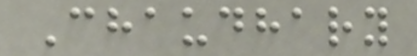Chaudhary
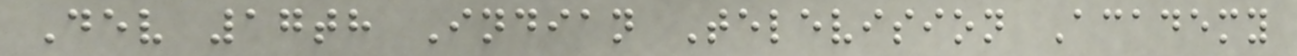Dev 17th Indian Television Academy
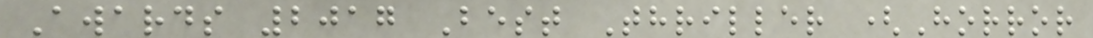Awards 2017 Best Thriller (Horror
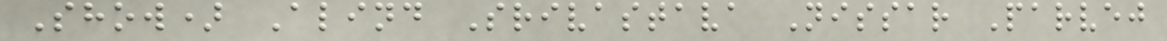Show) Alind Srivastava Nissar Parvej
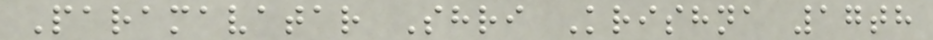Paramavatar Shri Krishna 17th
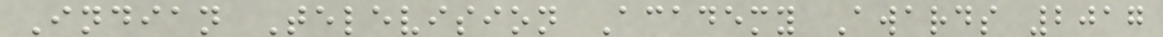Indian Television Academy Awards 2017
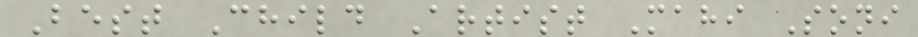Best Child Artist Mahi Soni
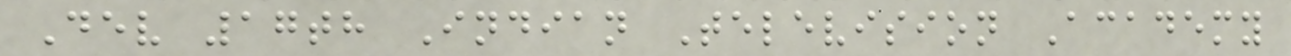Dev 17th Indian Television Academy
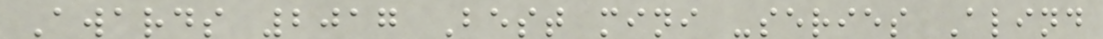Awards 2017 Best mini -series Alind
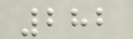282
